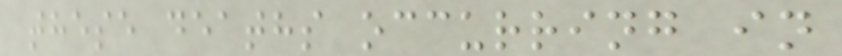these deaths occurring in
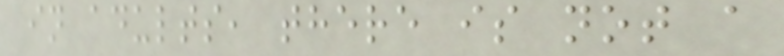in adults, there is not a
